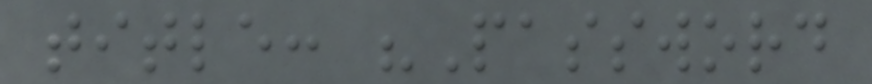title: "Password
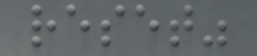reset"
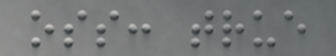oss: true
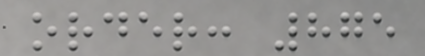order: 875
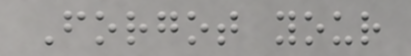Forgot your
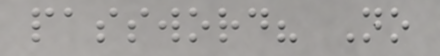password? No
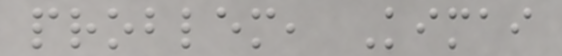problem, Kimai
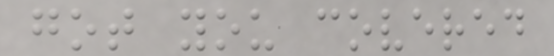got you covered
